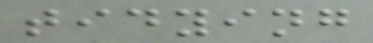tidying
